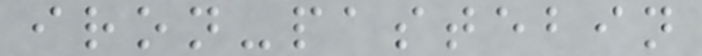iron-pastebin
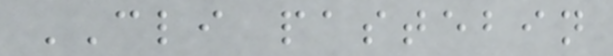CLI pastebin
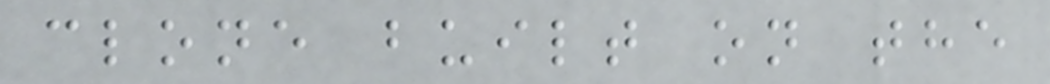clone built on the
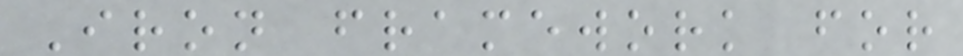Iron framework for
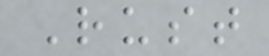Rust
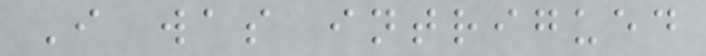I was intrigued
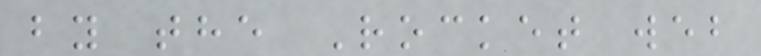by the Rocket web
